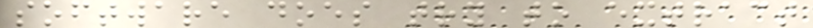software does try to extract
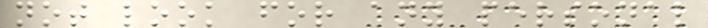not look for any personal
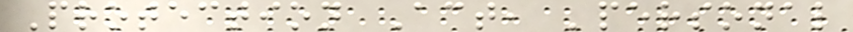Protection Act, 'personal
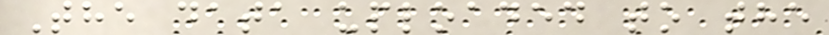The data uploaded to the
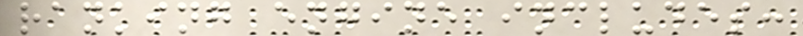ranking engine includes:
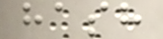hash
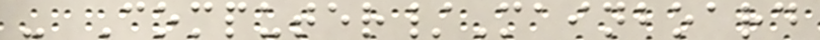- Computer/Mainboard
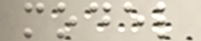model
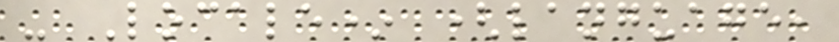- Locale* (language,
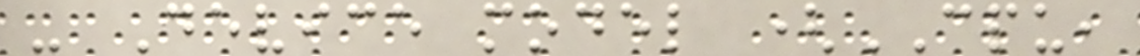- Device model (CPU,
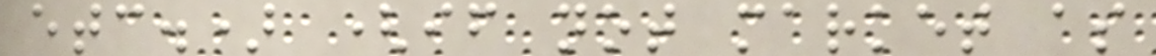etc.) (if not market as
